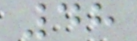48
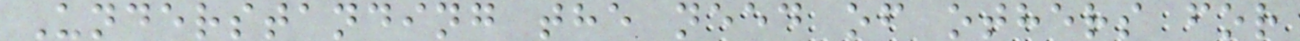Understanding the need of others for
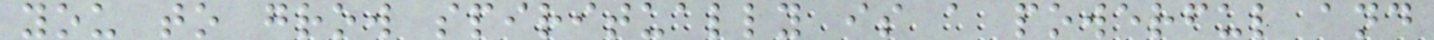you to grow spiritually is a powerful and
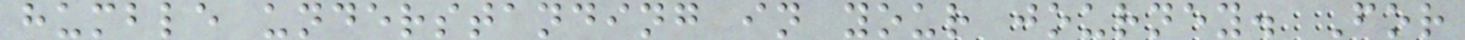humble understanding in your journey. For
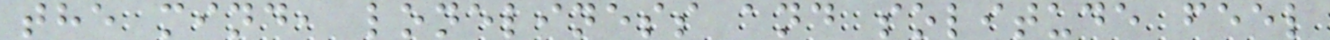the mind, loneliness and solitude feel
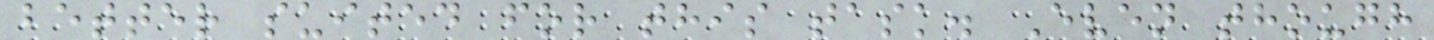better suited for this task. Even though
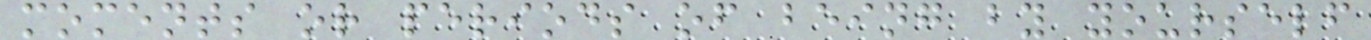moments or periods of being by yourself
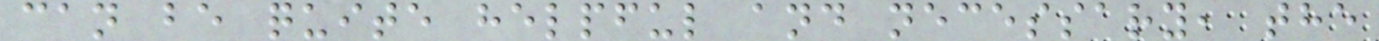can be quite helpful and necessary, the
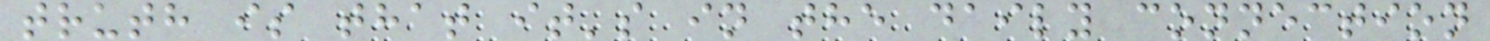truth is that it's in the daily connection
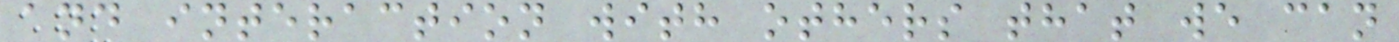and interaction with others that we can
